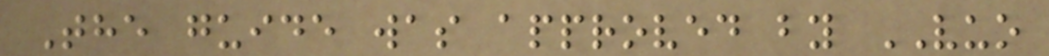The guide was approved by VUO
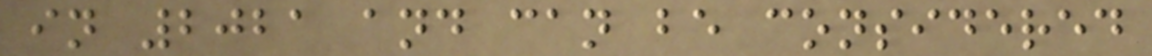in 2021 and can be considered
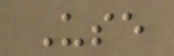Use
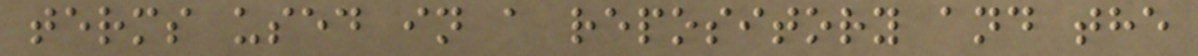terms used in a repository and the
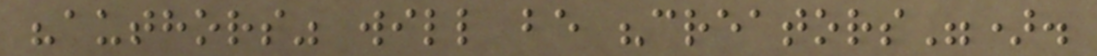"authors" will be "creators").
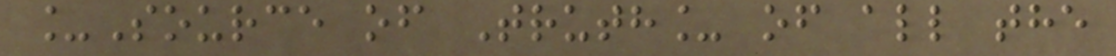_Source of Truth_ of all the
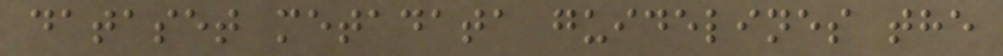dataset metadata guidelines the
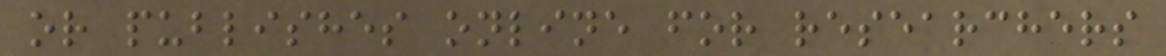or publishes online for researchers
